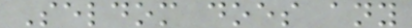Seldom does any
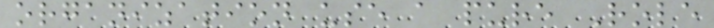organization use a pure Role
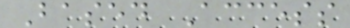Based Access
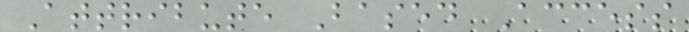Attribute Based Access
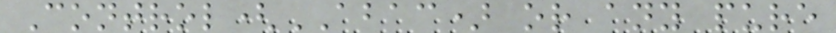Control(ABAC) or any pure
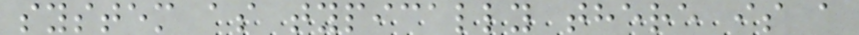system as typically there is a
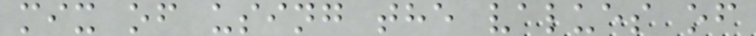mix of using the values of
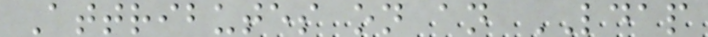Attributes on an LDAP
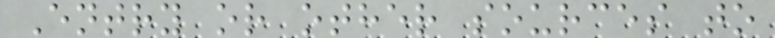Entry or other sources to
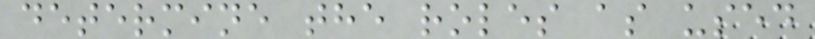determine the roles as used
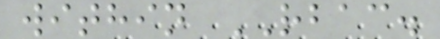within RBAC.
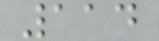114
